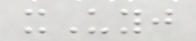xUyj
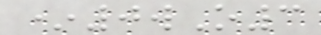*0wO3
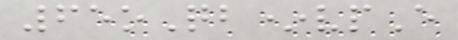65oQb*vpE
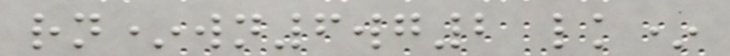rn*wn6wg2 lk*
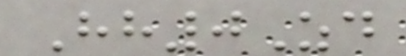Hh0Zd
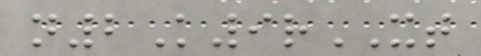n2K9rXT
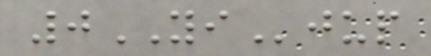0YIjup
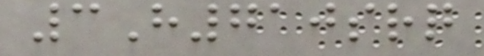3H710srq
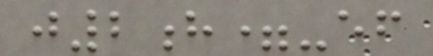j2h=-ef
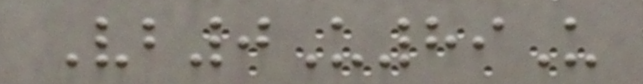Vb0U89U
